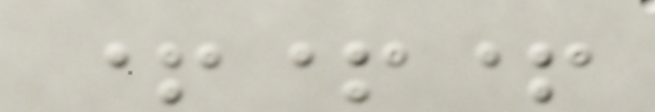+++
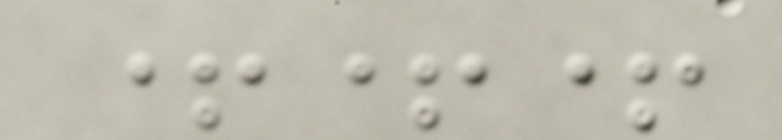+++
